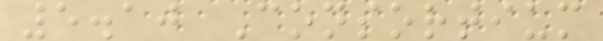5.10 Consortium
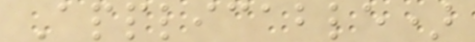Applicable)
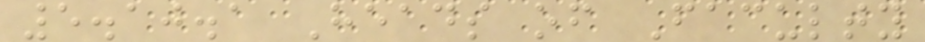5.10.1 Heads of Faculty
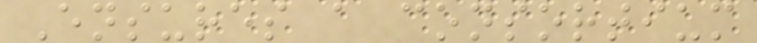Ensures a consortium
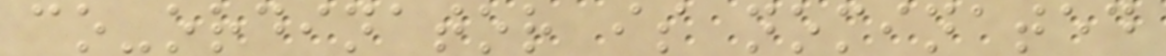co-ordinator is nominated
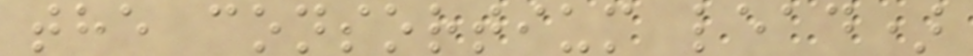the consortium lead)
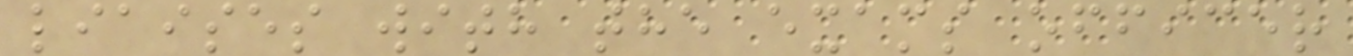liaises with the exams officer
